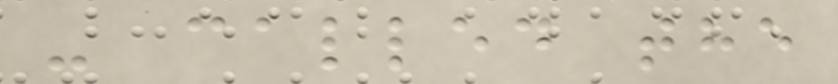- called the
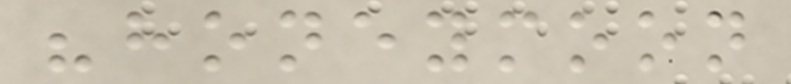"honeymoon
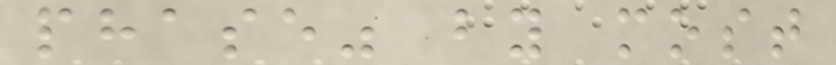phase" by most
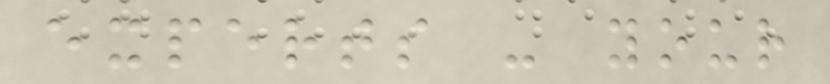experts - your
